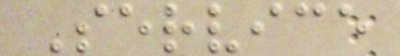Service
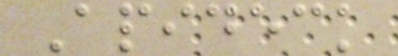Apideck
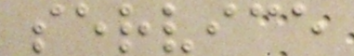service
